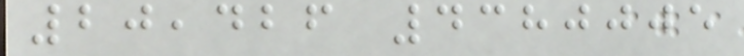20,426 4380005
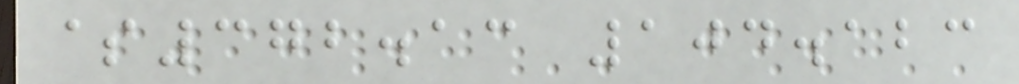$372.13 104.123
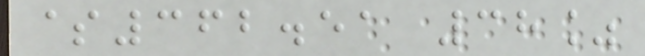$362.51 38%
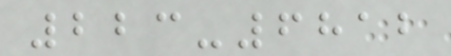223-6812
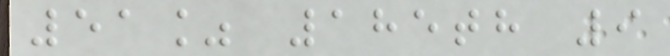51% 185th 9
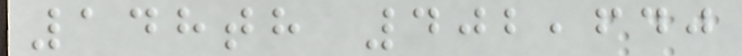148th 402,640
